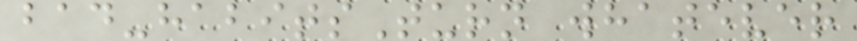bad-habitsTurn whatever
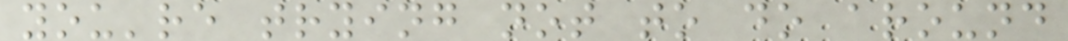you're trying not to do around
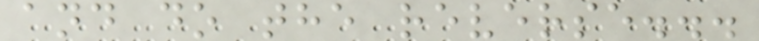and do the reverse...
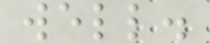well.
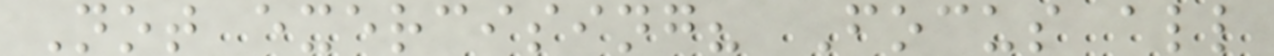Not exercising? Focus all
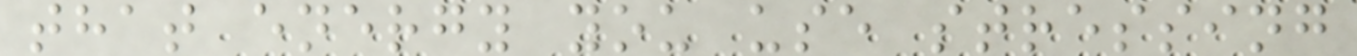that energy you use stressing
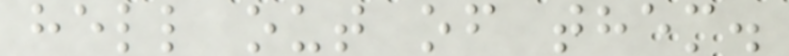hell out of them.
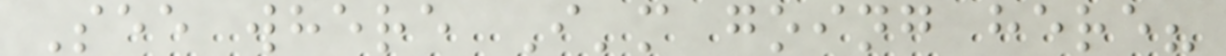See where I'm going here?
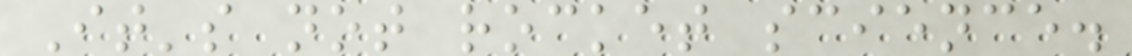It's not rocket science.
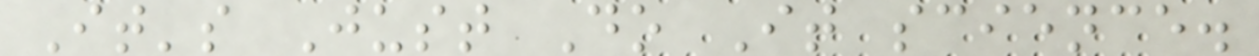It's Just Do It science.
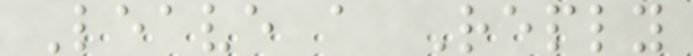Leave a Reply
